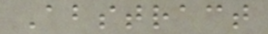Abstract
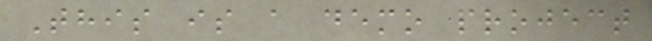This is a demo project
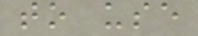to use
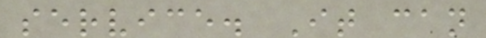service. It can
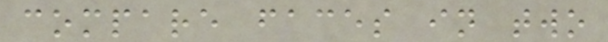compare faces in two
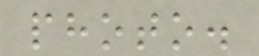photo.
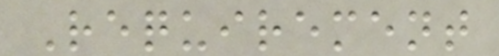Requirement
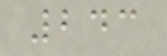243
